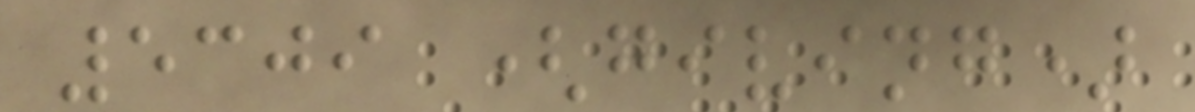5309 (giving)
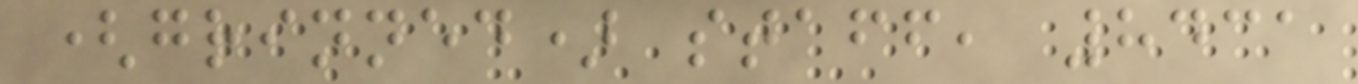(grinned) staff, 8431
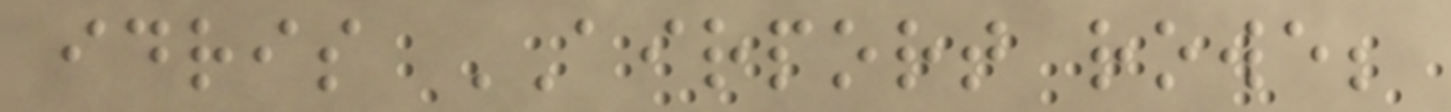idris AIRPORT rowe;
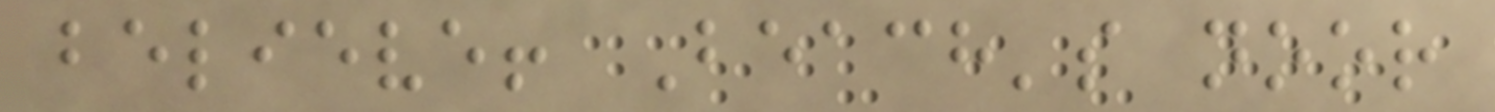believe! Beach's noor
